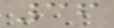36
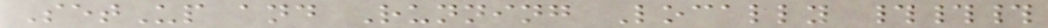SetUp and Running Locally ###
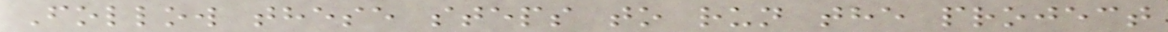Follow these steps to run the project
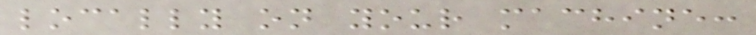locally on your machine:
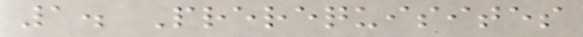1. Prerequisites
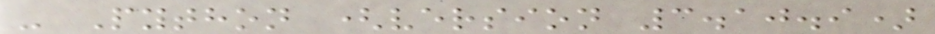- Python (version 3.10.9)
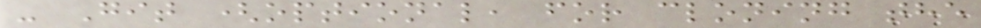- Git (optional, for cloning the
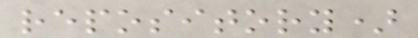repository)
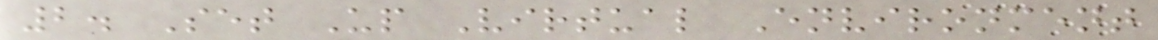2. Set Up Virtual Environment
